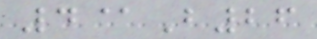4@B26
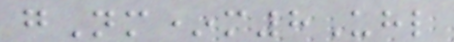gNm*m8Uhl
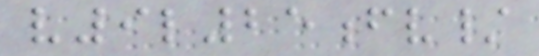v9l25fv/
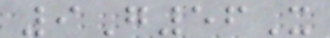9G56X
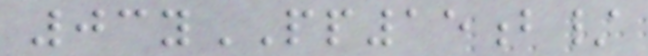03yPP15b/
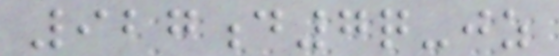927d7q-jz
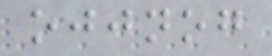ojjnog
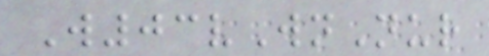W03vWnNur
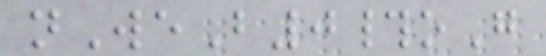nWeB0#oG
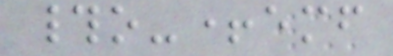#o-+emf
